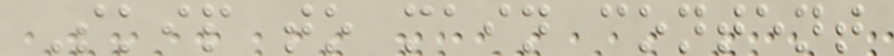Skip to main content
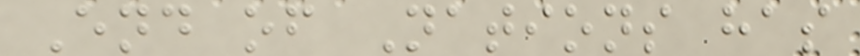End of Nations has
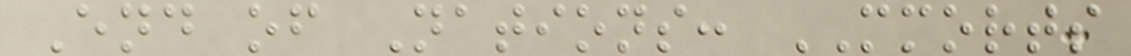End of Nations: MMORTS
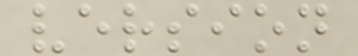version
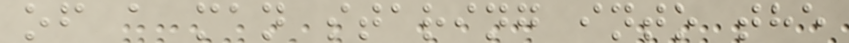of a man staring into the
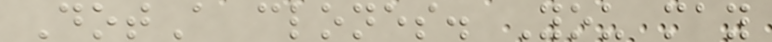DotA clones. You may
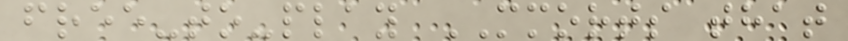free-to-play MMORTS that
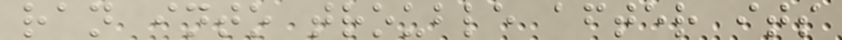ran into trouble after its
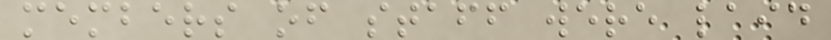members of staff were laid
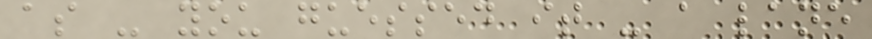as - you guessed it - a lane
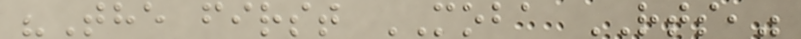"The first MOBA RTS,"
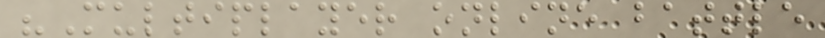"Multiplayer online battle
